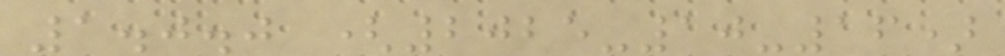1.0.0 (2025-10-16)
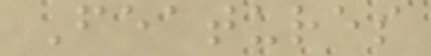Features
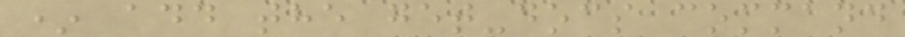* add the get-docs command
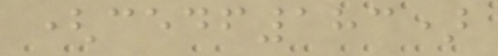(cedf183)
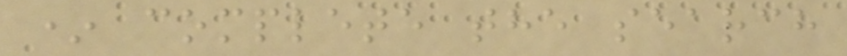* complete the search
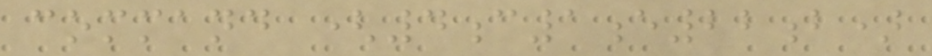command (4c1e22b)
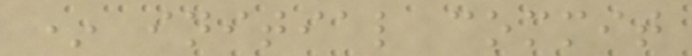* initial commit
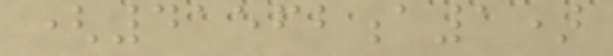(41562a1)
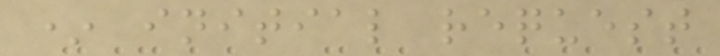* initial request
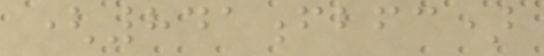(841fbfc)
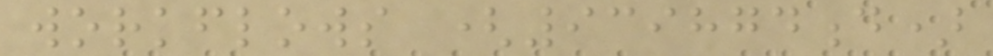workflows (939874d)
